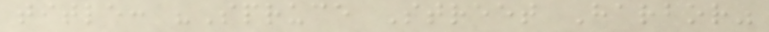title: "Spruce Street Harbor"
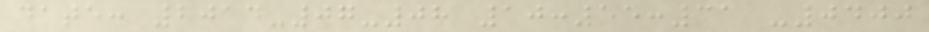date: 2014-07-08 10:55:31 -0400
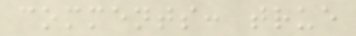comments: true
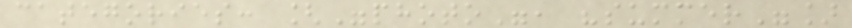categories: ["photo", "summer"]
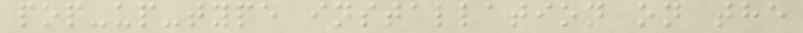pop-up-type installation on the
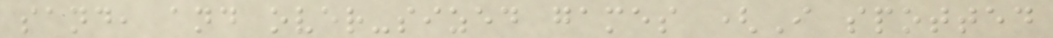sand, and over-sized games (I spotted
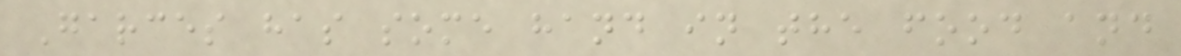Garces has some hand in the food and
